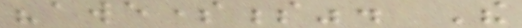"awesomeness". The
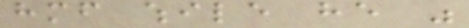himself while he was
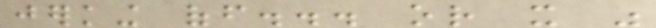jerking off... or it was
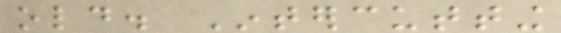old. Intercutting
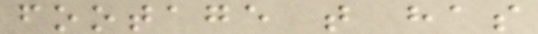footage that has
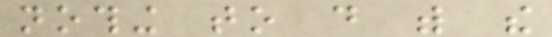nothing to do with the
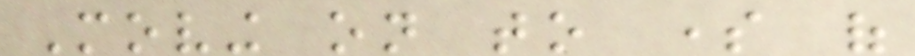Moving on to some of
